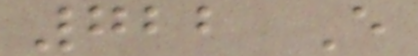722 E
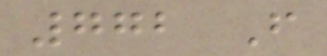772 F
